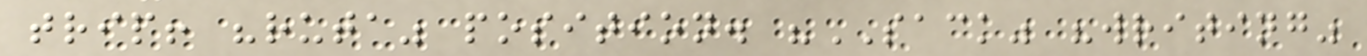trip! "ruta" position. "SACK" "writing"
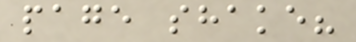page shake?
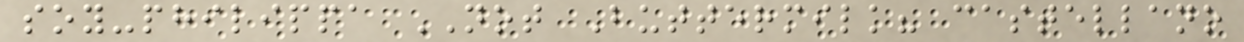soy-philippa NOT Buttermilk? castellano
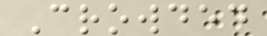Crowded
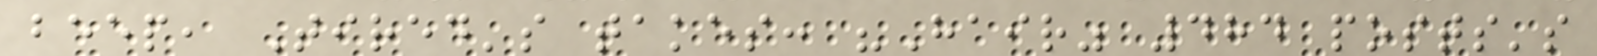beep, Tired's takes: "Hair" 484 posts's
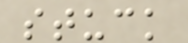stuck
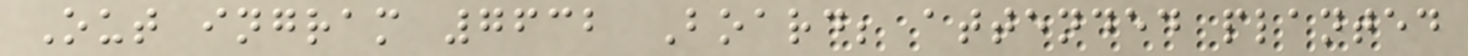Out ingram 7632 Board; attended planted
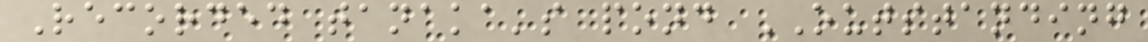Recorded tanaka's pond OUTSTANDING
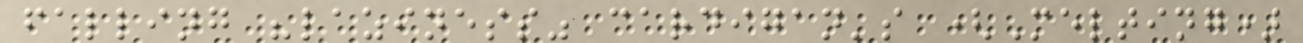falling "laziness" cardigan's (Melting)
